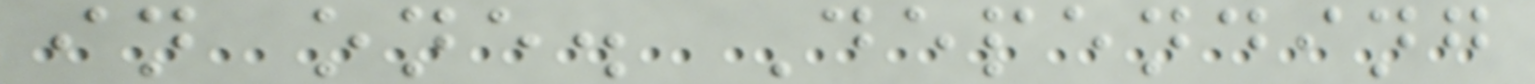in one. Depending
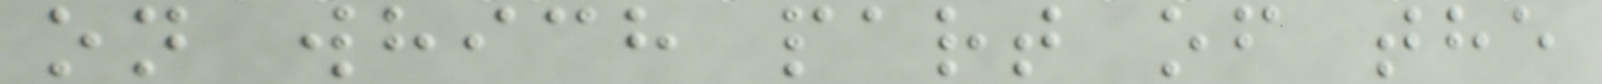on which part of the
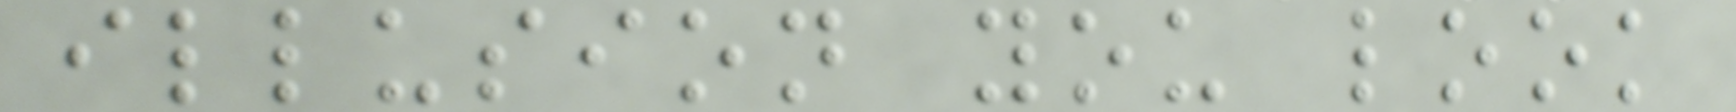illusion you look
